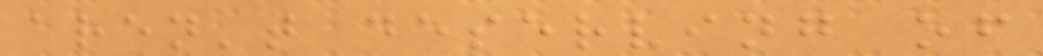aren't deserving of
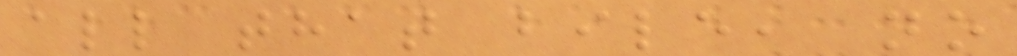all that bile, no
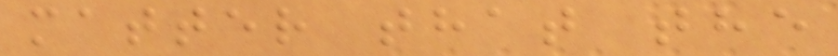matter that the
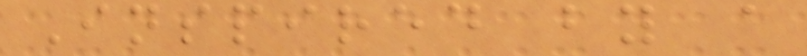Inspired by a
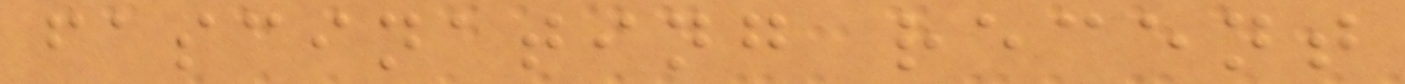fascinating recent
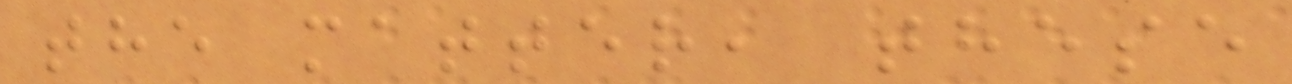the matter, these
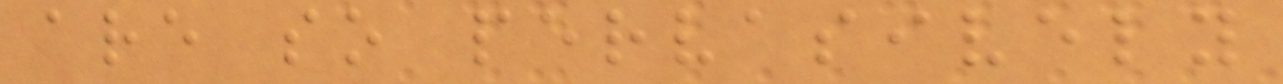are so pervasively
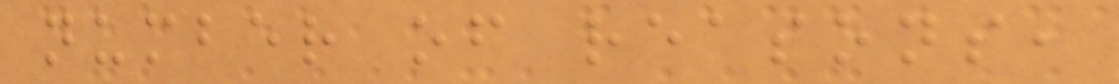number of reasons,
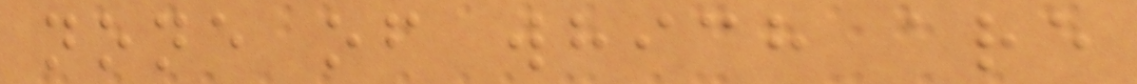none of which are
